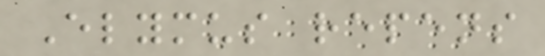Elymus repens
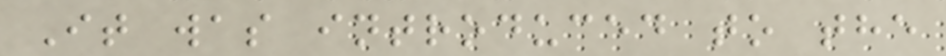It was introduced to the
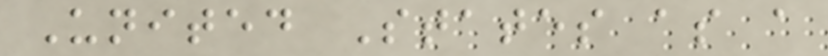United States as a
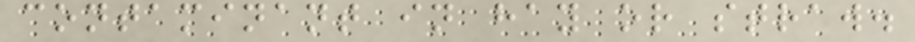contaminant in hay or straw.
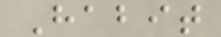Habit
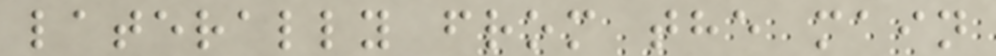laterally from the main
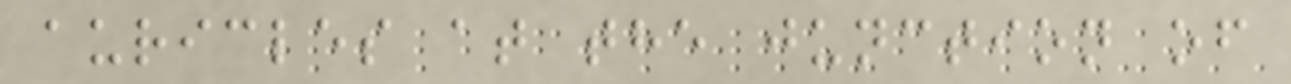auricles at the junction of
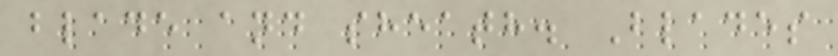blade and sheath. Blades
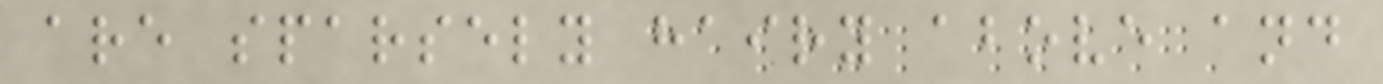are sparsely hairy above and
